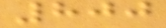800
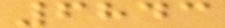6843
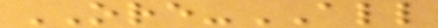ORE-ALL
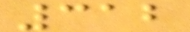312
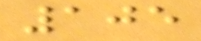105
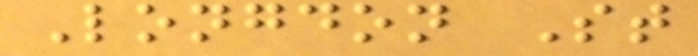Longdon St
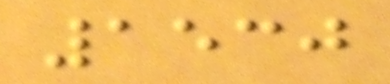1530
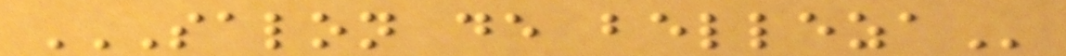SALON DE BELLEZA
